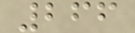266
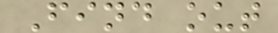Find out
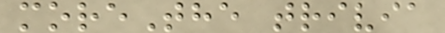moreThe trivia
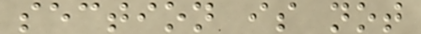section is not
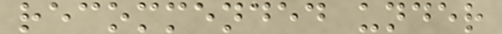recommended under
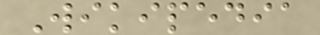Wikipedia
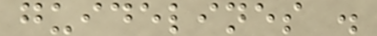guidelines .
